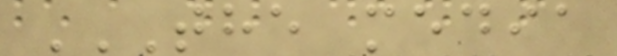THE MEDIA
